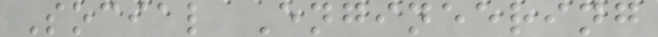Social Engineering
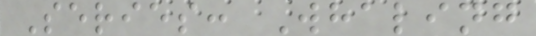Series: Whaling
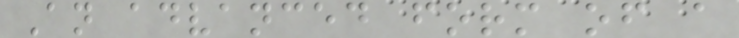An advanced form of a
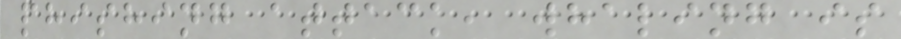phishing attack, whaling is
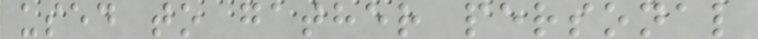used to gather personal
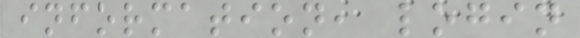information, login
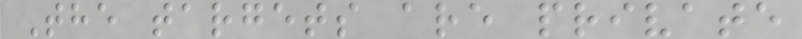The targets are private
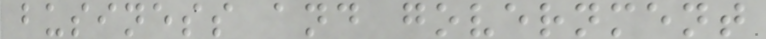business and government
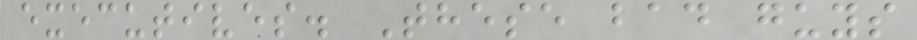executives. These bad guys
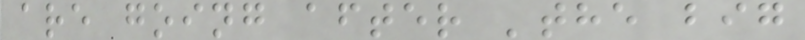are going after 'the big
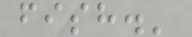fish.'
